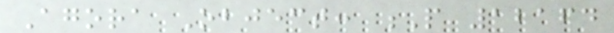Agora Object: P 12164
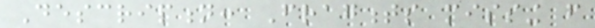Description: Fragments missing from
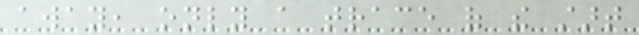away, only a trace of the start
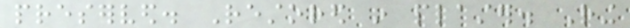preserved. Restored in plaster. Ring
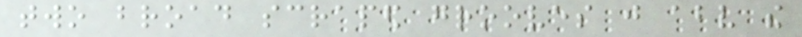two broad scraped grooves just above the
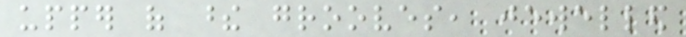upper of these grooves, jewelled
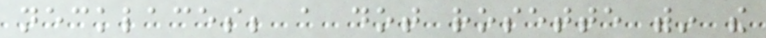necklaces; a dot rosette within the
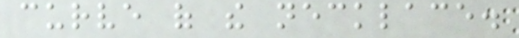curve of the necklace.
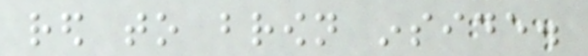red to brown inside.
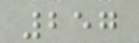257
